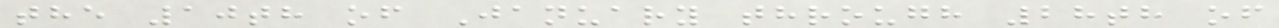the 10th of January through 28th of
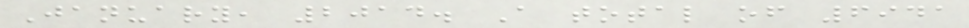January, 2014. A total of 6941
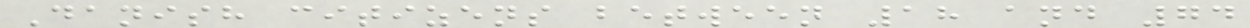Danish citizens between 18 and 74
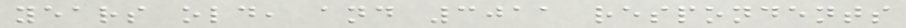years old, and 3011 respondents
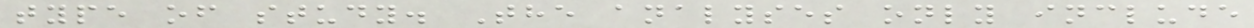type of study. The analyses only include
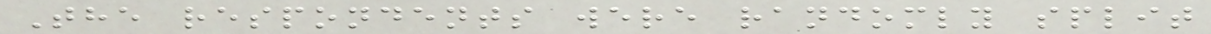The respondents were randomly split
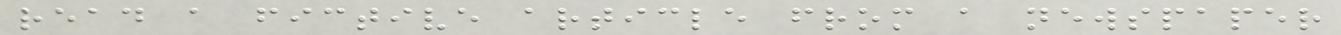read a fictive article from a newspaper
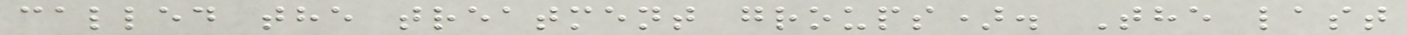called the treatment groups). The last
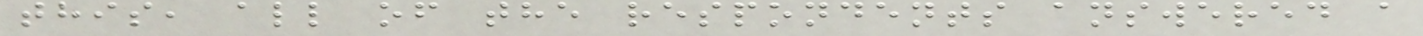this, all of the respondents answered a
